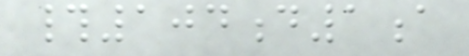#104d1a
